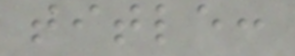title:
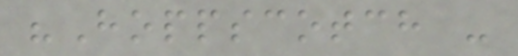"Hoppscotch -
